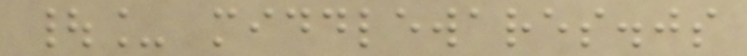|_ middlewares.js
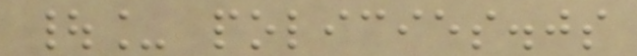|_ policies.js
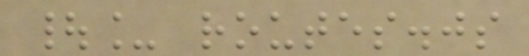|_ routes.js
